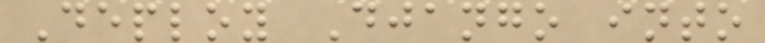Deploy Django into
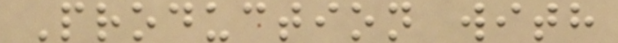Production with
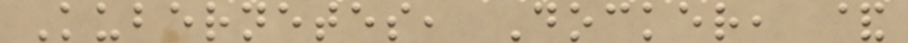Kubernetes, Docker, &
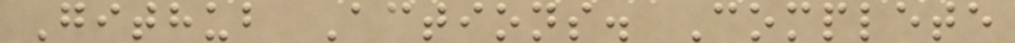Github Actions. Complete
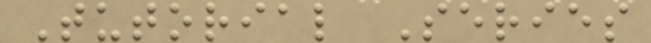Tutorial Series
